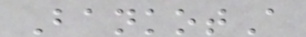BankotA
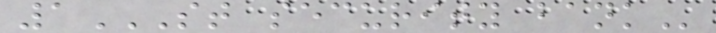1ST SECURITY BANK
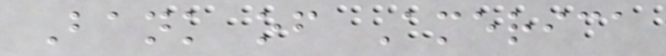Bank of America
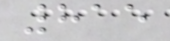815
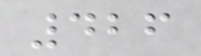426
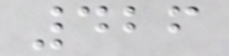426
